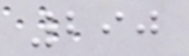290
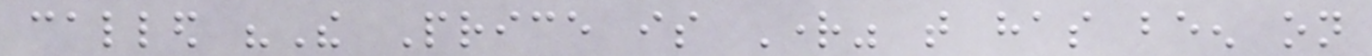called "The Price is Right" that has been on
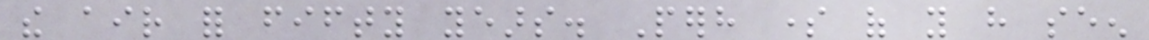the air for fifty years. Perhaps some of you have seen
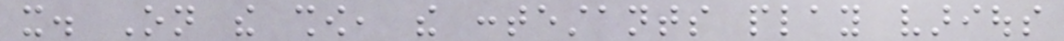it. On the show, the contestants play various
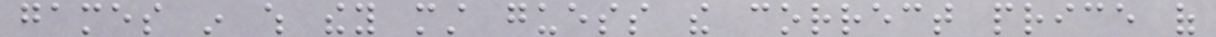games in which they must guess the correct price of
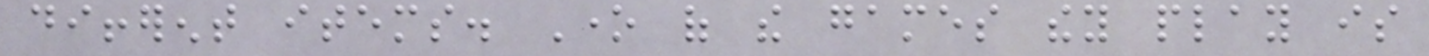different items. One of the games they play is
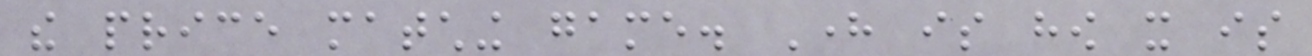the price matching game. Here is how it is
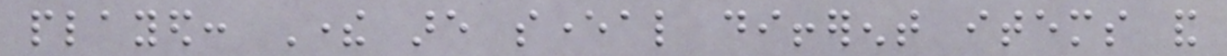played: There are several different items and
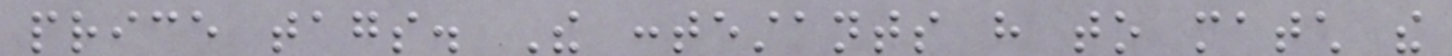price tags. The contestants have to match the
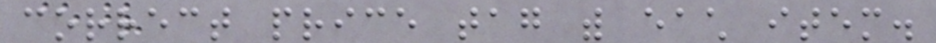correct price tag with each item.
